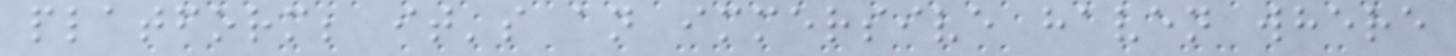platform; it's an immersive haven where
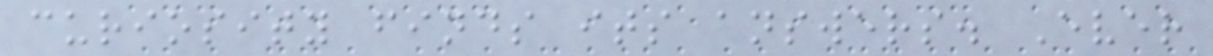curiosity finds its answers. Ever
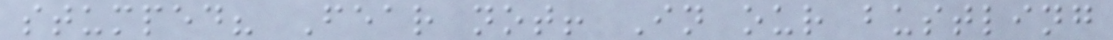stumped? Fear not! In our bustling
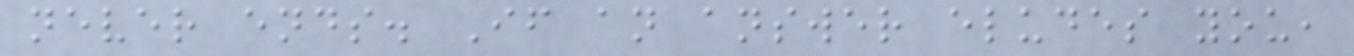never ends. If an answer eludes you,
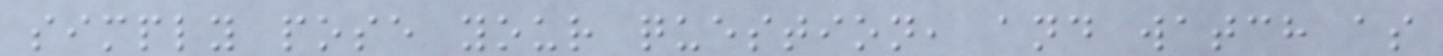simply pose your question, and watch as
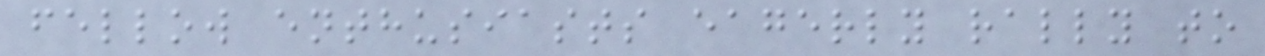fellow enthusiasts eagerly rally to
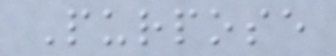Purpose
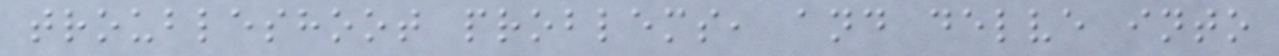troubleshoot problems, and delve into
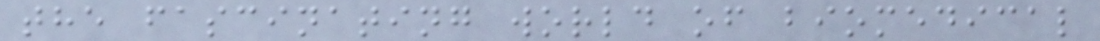the fascinating world of biomedical
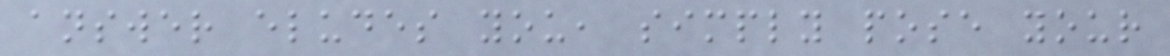answer eludes you, simply pose your
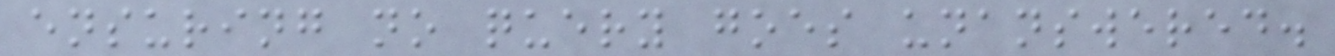ensuring no query goes unanswered.
